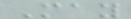May
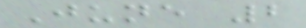June 2
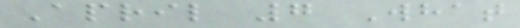April 7 What
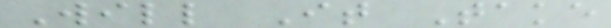Will It Take
